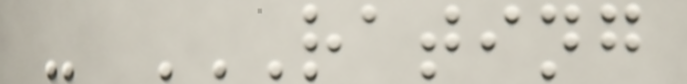- RATING
